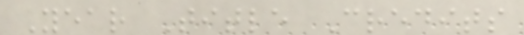Year Title Credits
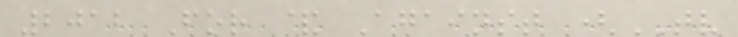2012 For & Against (TV
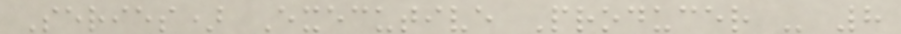Series) Executive Producer - 8
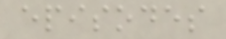episodes
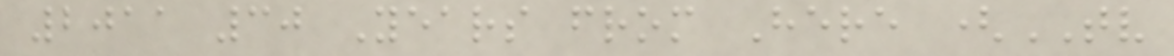2011 30 Years from Here (TV
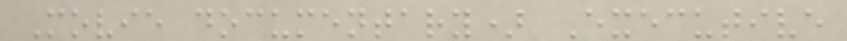Movie documentary) Executive
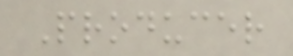Producer
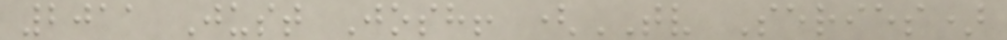2011 Just Josh! (TV Series)
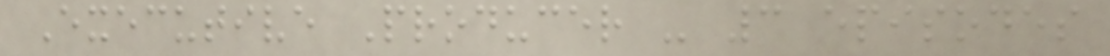Executive Producer - 3 episodes
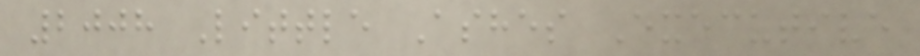2008 Little Ashes Executive
